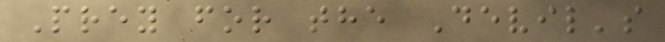Prey for the Devil's
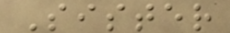Sister
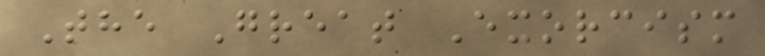The Great Exorcism
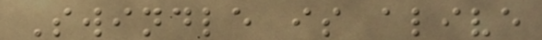Swindle is alive
